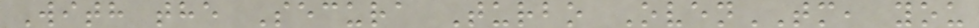With the Secura Turbo OvenTM, you
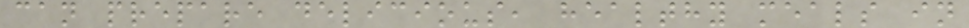can prepare delicious, healthy meals in
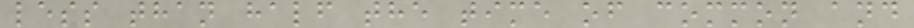less than half the time of common and
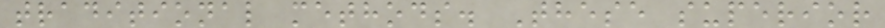traditional methods. These superior
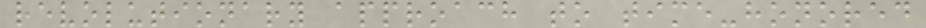revolutionary approach to time-honored
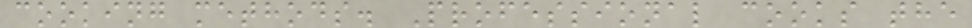cooking methods. Professional cooks the
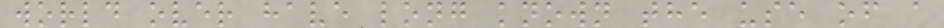world over have long known the use of a
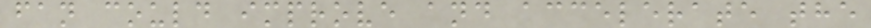fan could improve and accelerate the
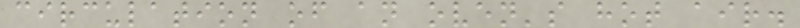circulation of an oven's hot air.
